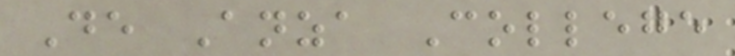De Anza College
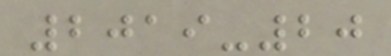2019-20
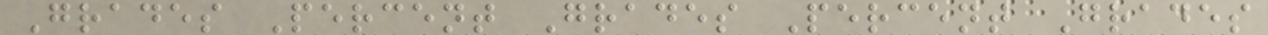Grades Percent Grades Percent Grades
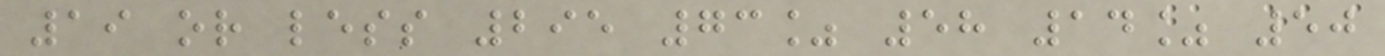19 or less 295 73% 58 14% 50
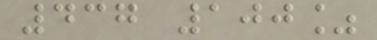437 100%
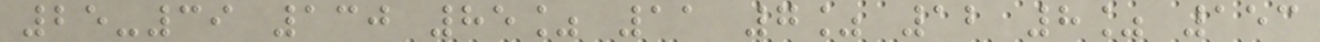25-39 130 85% 11 7% 12 8% 153
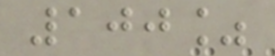100%
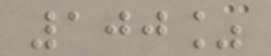100%
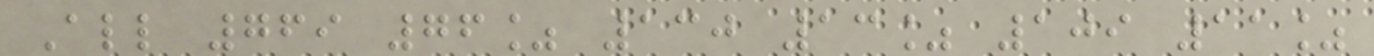All 769 76% 130 13% 109 11%
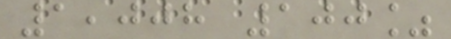1,008 100%
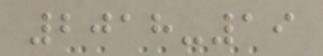2018-19
